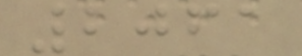2061
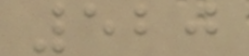520
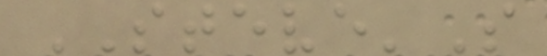STEVE'S
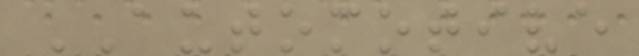AUTOMOTIVE
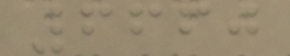6660
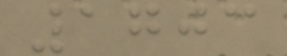1703
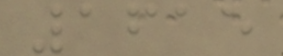1615
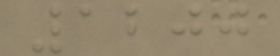1200
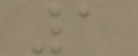1
